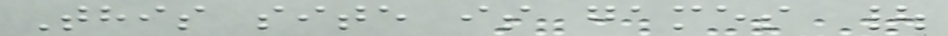This site is games |
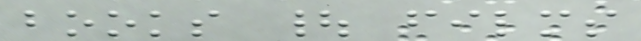books | films
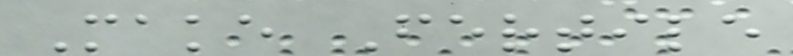Make Fertile
